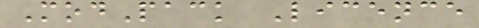ModPack Licence
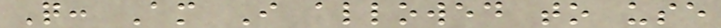Q: Am I allowed to use
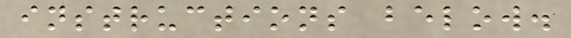instructions below.
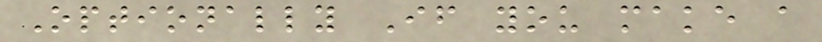Optionally If you make a
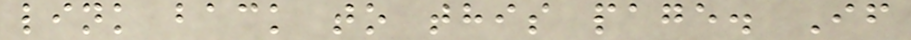link back to this page. If
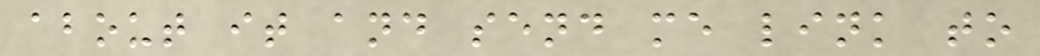about it and send me link to
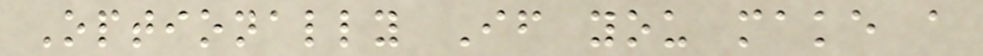Optionally If you make a
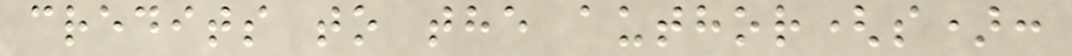credits to the author(s):
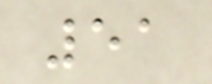51
